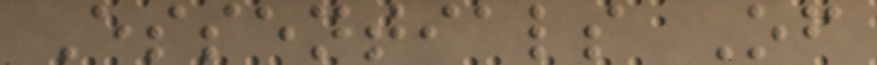Essentials Of
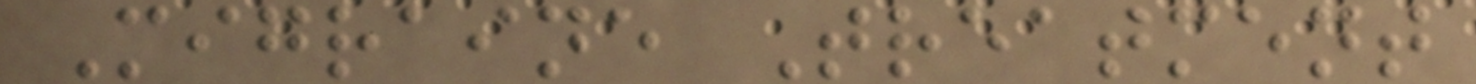Migraine Treatment
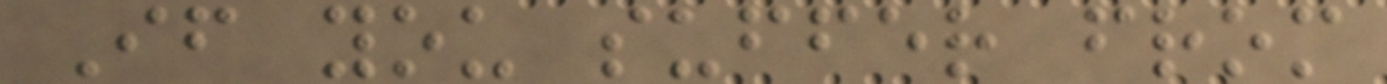If you suffer from
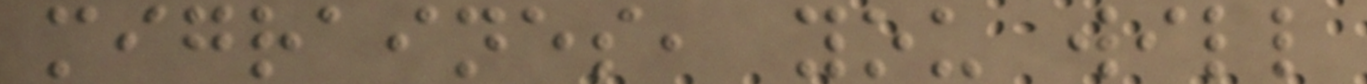migraines, you will
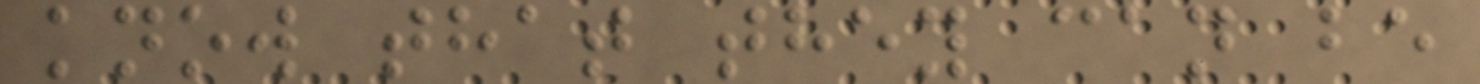know that they can be
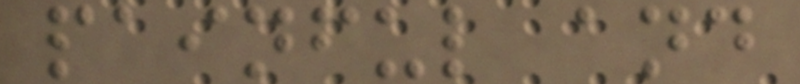painful and
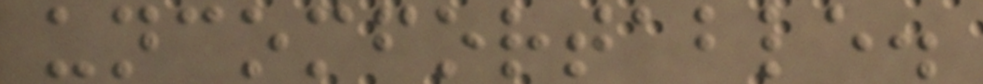uncomfortable.
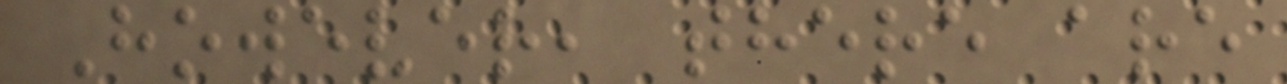However, there are
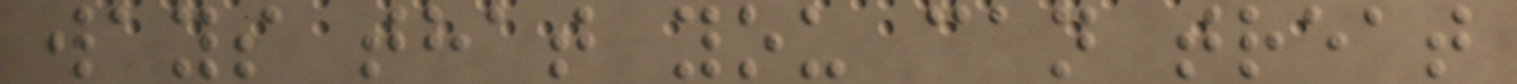ways that you can treat
